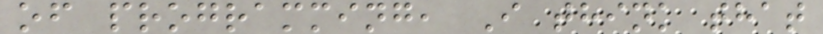of programming, I think that
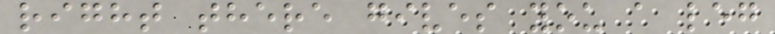right there gives you a leg
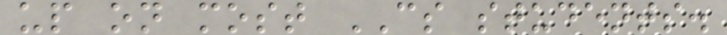up on most CS students.
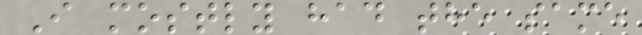I mostly had the same
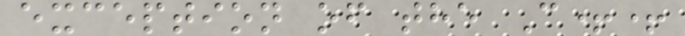exception of the C++
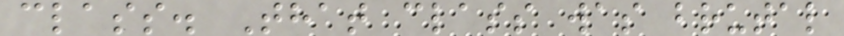class. That class was brutal
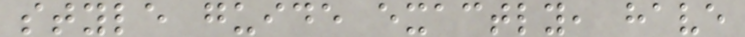style guide exactly, have
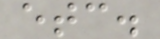etc.
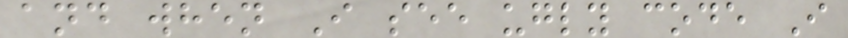and when I see ugly code I
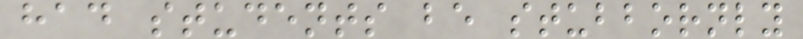had students be stubbornly
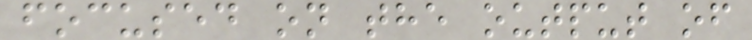focused on the output of
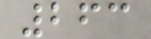263
